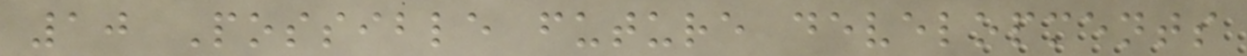10 Possible future developments
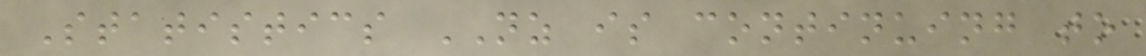Statistics NZ is continuing to
